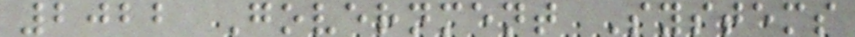2022 Government Systems
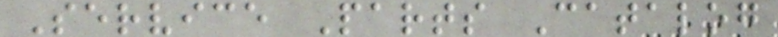Service Parts Catalog
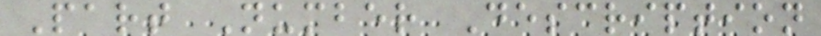Part Number Description
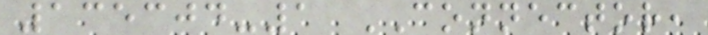135304-1 CONNECTOR,
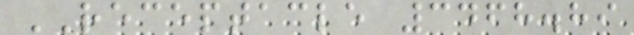RECEPTACLE 3468.89
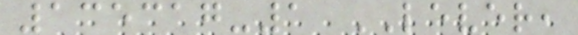135317-1 LEVER,
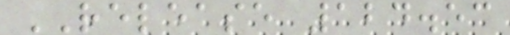RELEASE 124.53
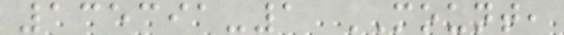135391-1 MOUNT,
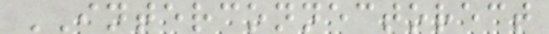INTERCONNECTORECT
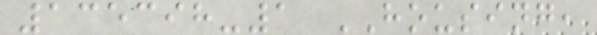135398-1 HOUSING,
